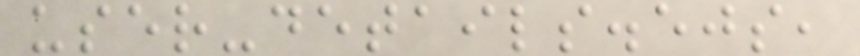user-details.ejs,
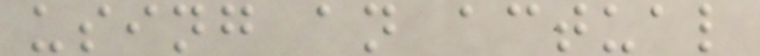using an actual
